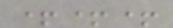+++
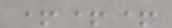+++
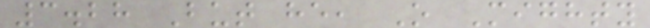3.28 But he, O Mighty
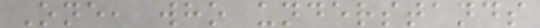One, who understands
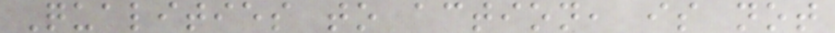Qualities to action, is not
